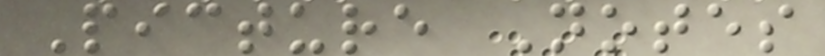Picture Notes
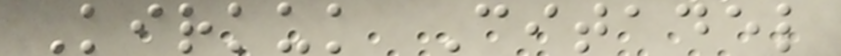Kirkuk Citadel
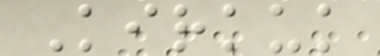Kirkuk
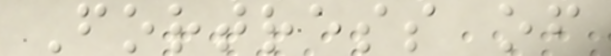Fortress of
